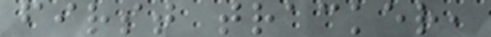first tracker,
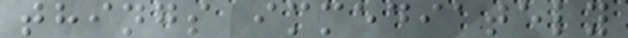things immediately
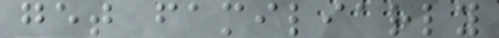get familiarly
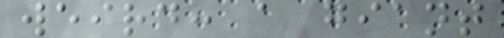weird: a giant
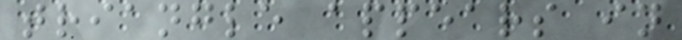triangle appears in
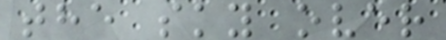the sky over
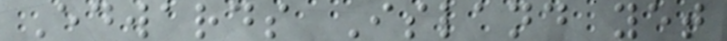Edwards Island yet
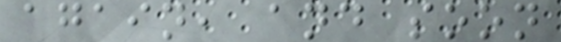again, and soon
